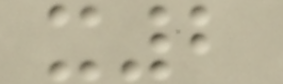x2
